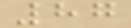87
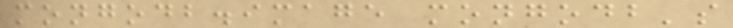mongodb.image mongodb's
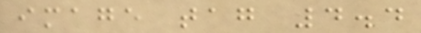image tag 4.4
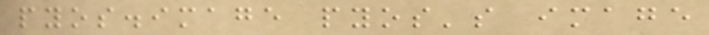pyos.image pyos's image
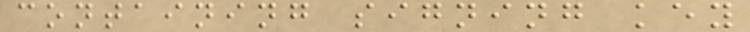containing signing key
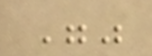""
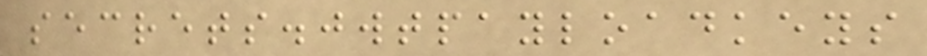secrets.jwtpayloadkeys
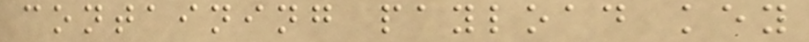containing payload key
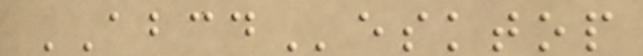ABCDesktop
